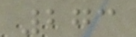273
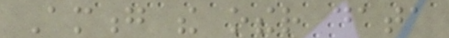Among the other data
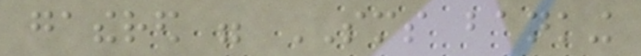gathered were SMS banking
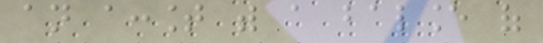an account with a balance of
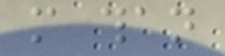more than
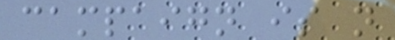campaign is not
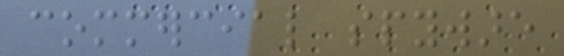commercial spyware
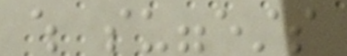which suggests
